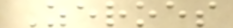Zeroes
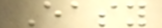Easy
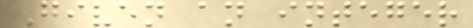Given an integer
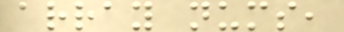array nums,
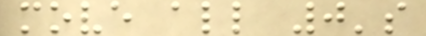move all 0's
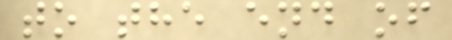to the end of
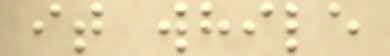it while
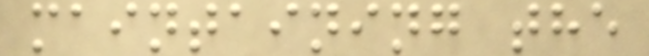maintaining the
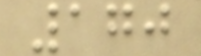170
